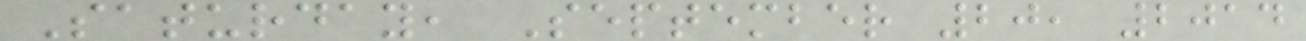Saturday, September 20, 2014
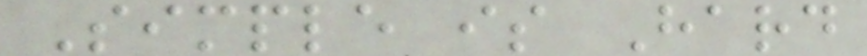Simple is Hard
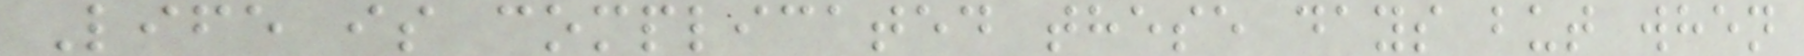Life is complicated these days but when
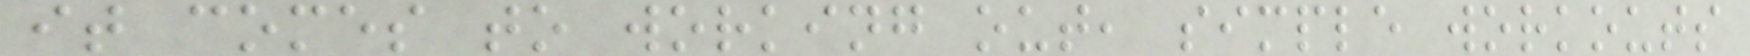it comes to working out, simple workouts
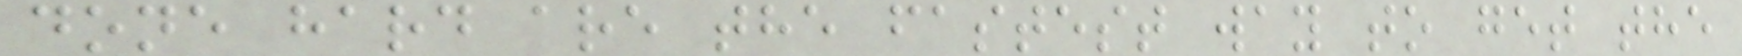done hard are the fastest way to get the
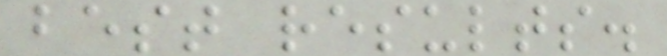best results.
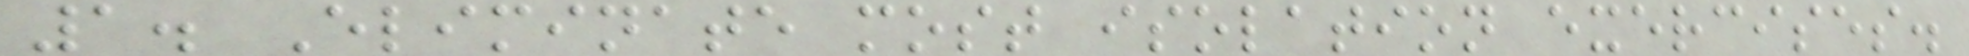1. Eliminate most isolation exercises.
